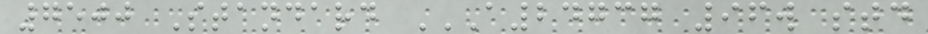7500 Standard A24737 96W STD
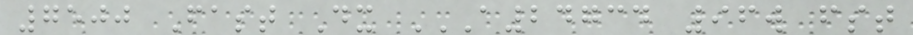7500 Fast Dx A24734 96W FST
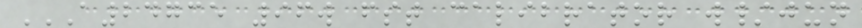A24735 96W FST CALIBRATOR W/JUN
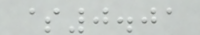$0.01
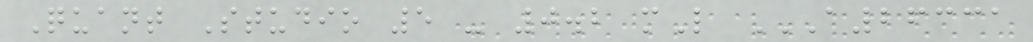Quant Studio 5 - 0.2 mL A26331
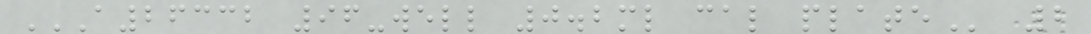A26332 96-WELL 0.2ML CAL PLATE 2
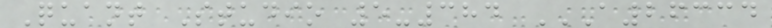Quant Studio 5-384 A26334
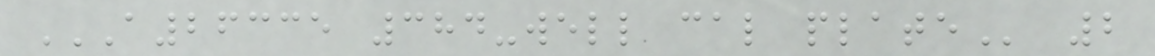A26335 384-WELL CAL PLATE 2
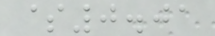$0.01
